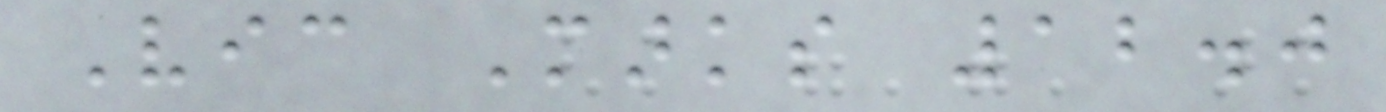Vic Marks 12.0
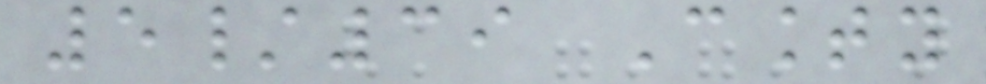5/39 County
